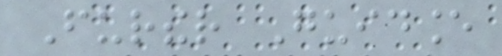Further Guidance
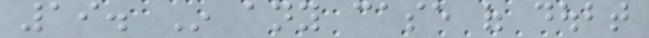19. In any case of doubt
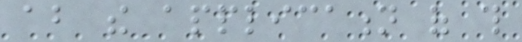about the application of this
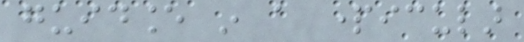guidance in a particular
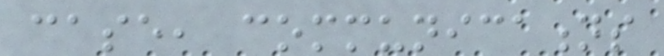case, communications
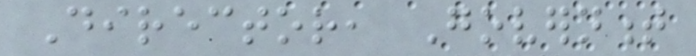Director, Government
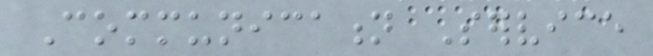Communication Service
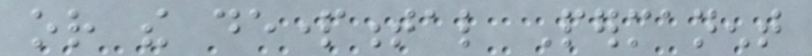or the departmental Permanent
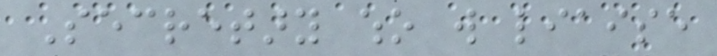Secretary who will liaise
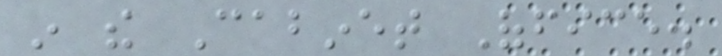in the Cabinet Office.
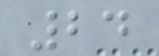24
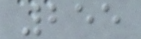255
